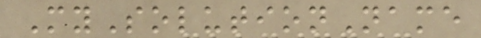MySolutionName
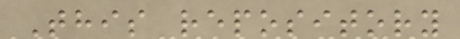This repository
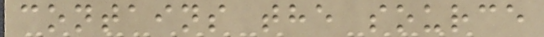contains the source
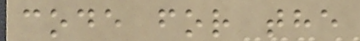code for the
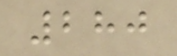280
